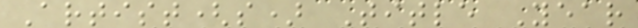Artist(s) Title Year
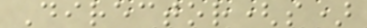Director(s)
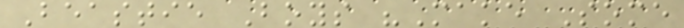Beastie Boys "Make Some
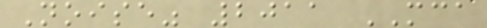Noise" 2011 MCA
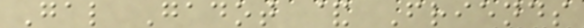Gal Gadot & Friends
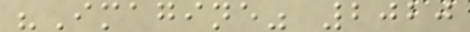"Imagine" 2020
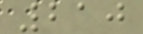210
